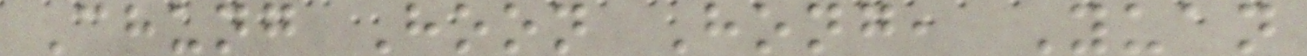Chung Hoon Hong, Yuan
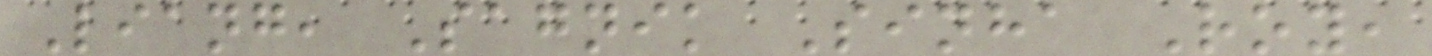Liang, Sagnik Sinha Roy,
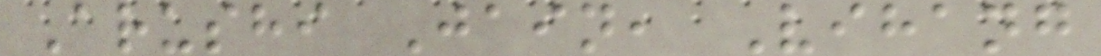Arushi Jain, Vihang
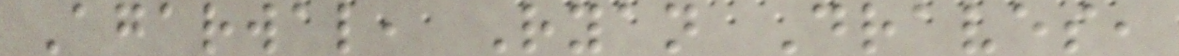Agarwal, Ryan Draves,
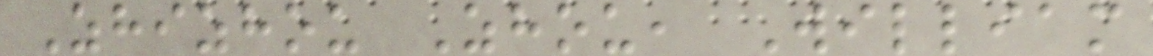Zhizhou Zhou, William
